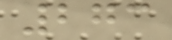273
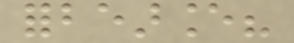forbearance?
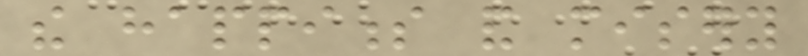the happiness and misery
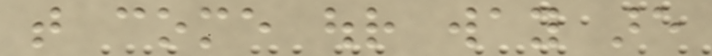that come our way are
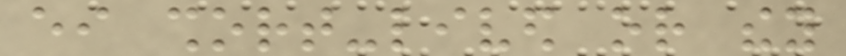either short-lived or they
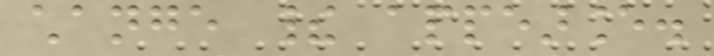change their appearance.
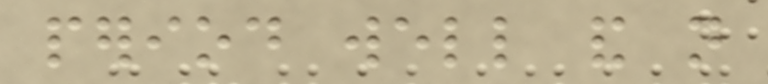period well and not
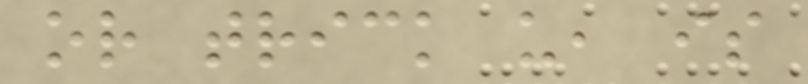or trick us, is
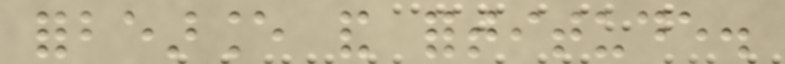forbearance and fortitude.
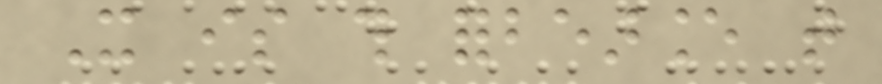It is this forbearance that
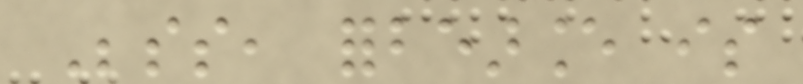Besides, forbearance is
